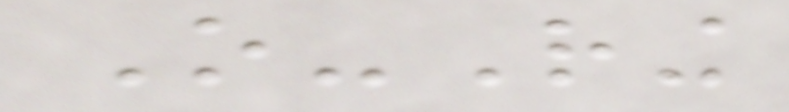O-Ring
